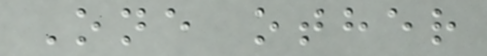One other
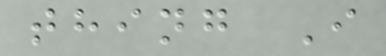thing I
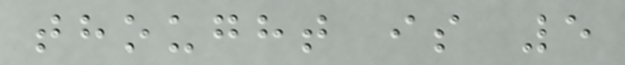thought is 5
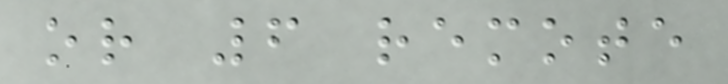or 6 remote
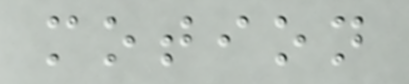motion
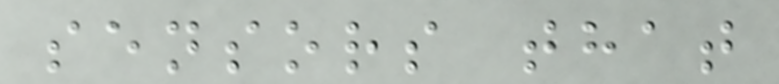sensors that
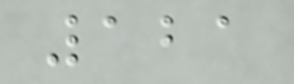121
